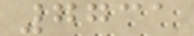7731
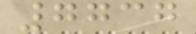7737
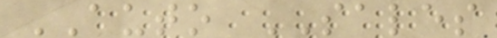AUTO SALES
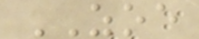ZOE
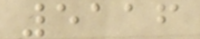5116
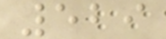529
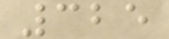325
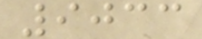9033
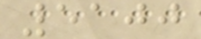5100
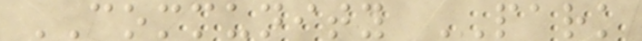COMMUNITY PARK
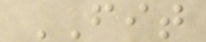FIT
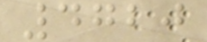4720
